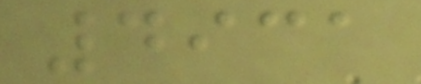4931
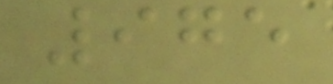975
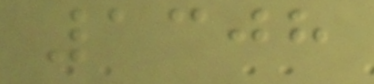1308
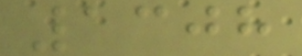1308
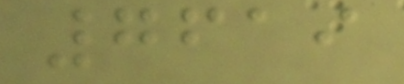7619
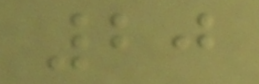20
